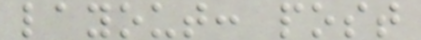layout: post
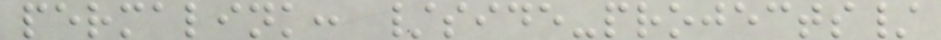permalink: /side-projects/
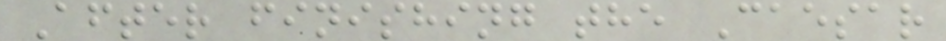After finishing the Caesar
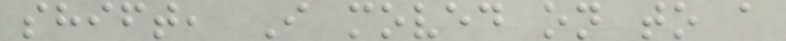shift, I moved on to a
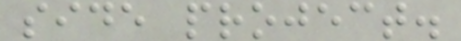side project.
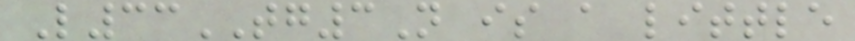L33TG3N is a little
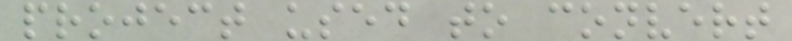project used to convert
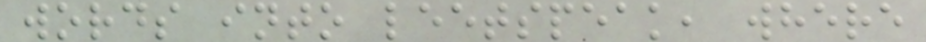words into leetspeak, where
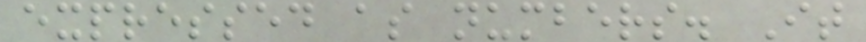expressed as numbers. It
